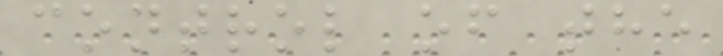control of the
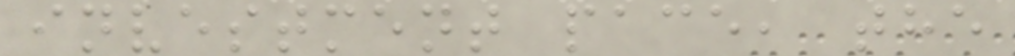investment pace, the
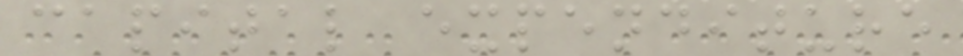capital expenditure
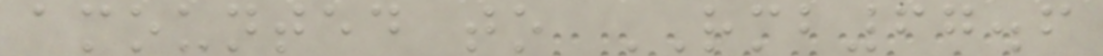amounted to RMB67.6
